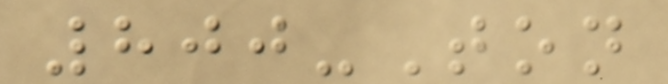800-Ton
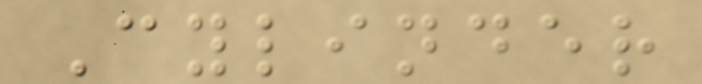Cylinder
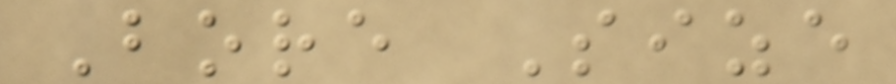Bore Size
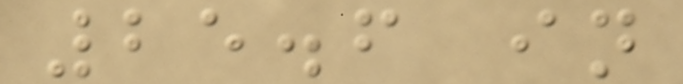25.6 in
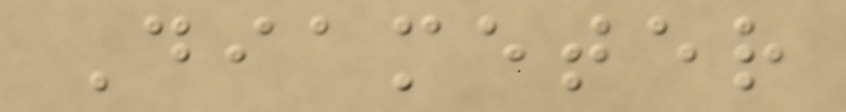Diameter
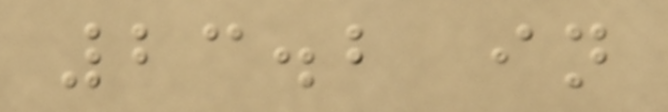23.2 in
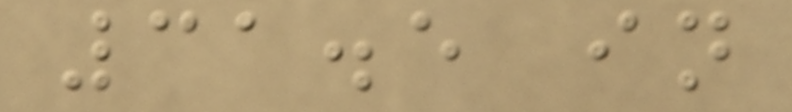31.5 in
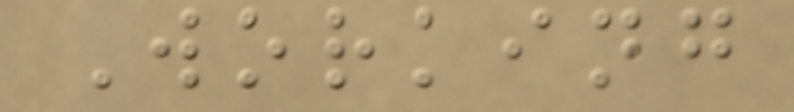Working
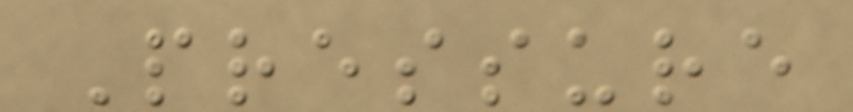Pressure
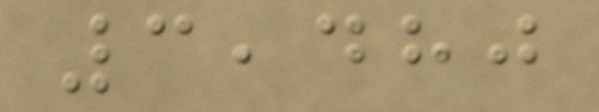3,480
